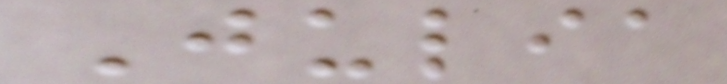Julia
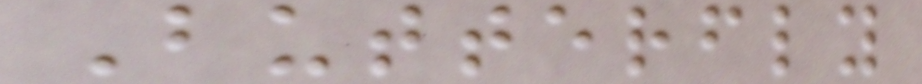Butterfly
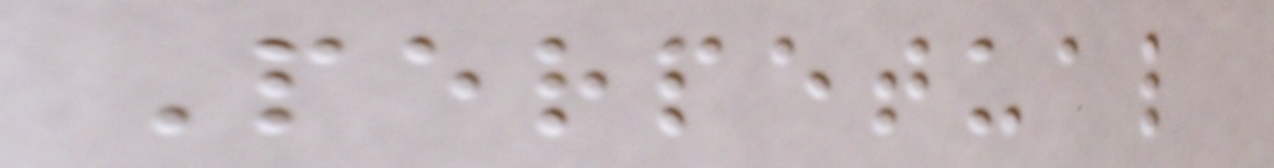Perpetual
